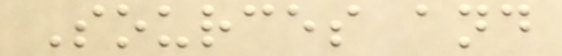Sources and
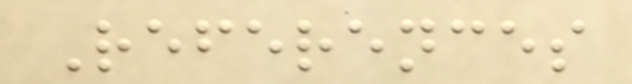References
